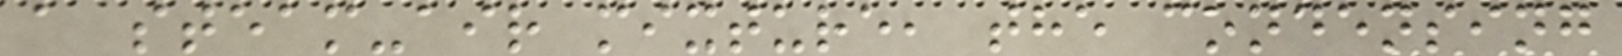a steam-air mixture, the condensing
